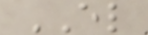EL
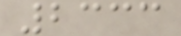2333
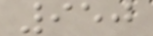950
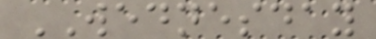WEDNESDAY
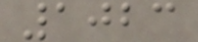1023
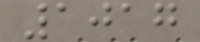1017
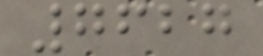7627
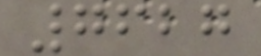7627
